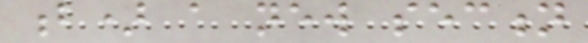b) a new section
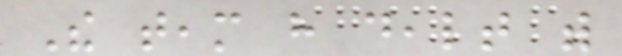The team have dealt with
